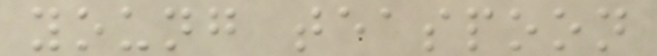young teaspoon
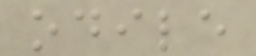odile
